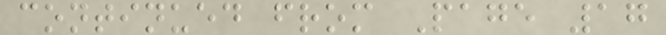continued from Page 17
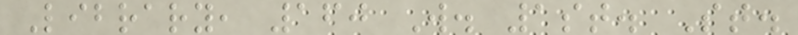Library, 160 W. 1st. St.
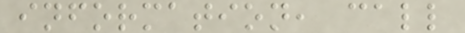information, call
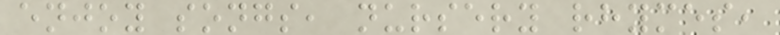enjoy songs, nursery rhymes,
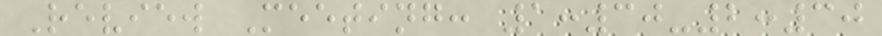Review Meeting: 1:30-2:30
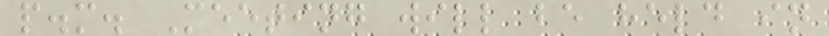p.m. Meeting will be held in
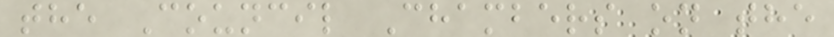the Council Chambers on the
